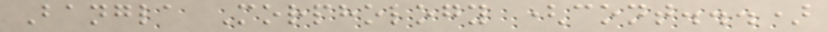Bangla Morphology (cont...)
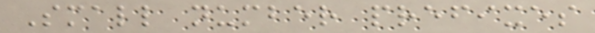Small number prefixes
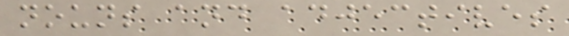nouns and adjectives
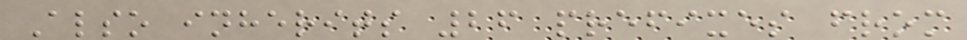Also inherits 26 prefixes from
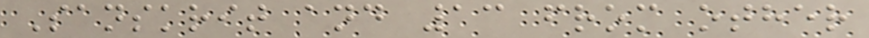Sanskrit and 13 from other
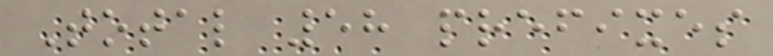Total 58 prefixes
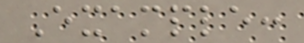Example:
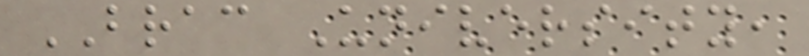BRAC University,
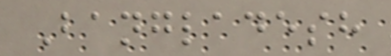Bangladesh
